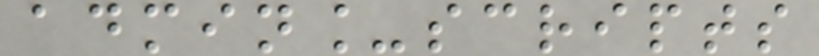admin_scripts
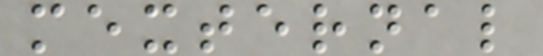mexternal
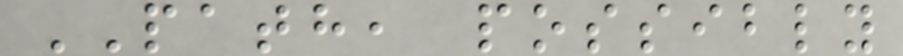PATH, possibly
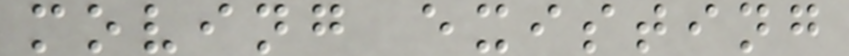moving existing
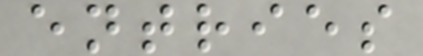entries
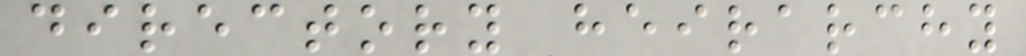directory heirarchy
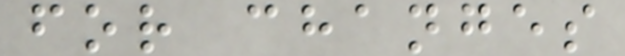for changes
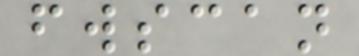fwscan
